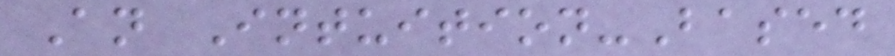An Intuition-Based
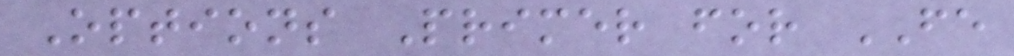Options Primer for FE
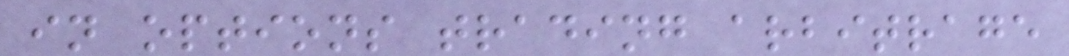in options trading arbitrage
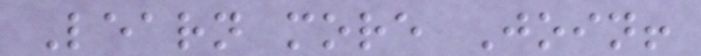Learn more Join!
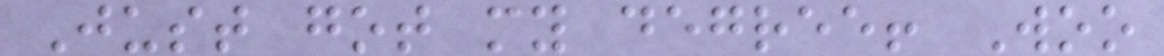Just got my degree! Woo
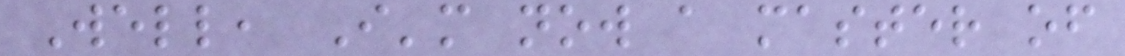Well, I'm now a master of
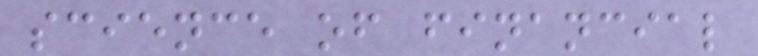science of financial
